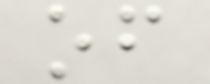of
